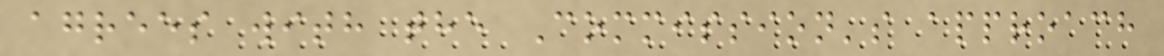agrees with the Commission's approach
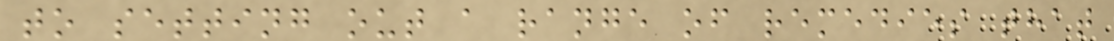to setting out a range of remedies that
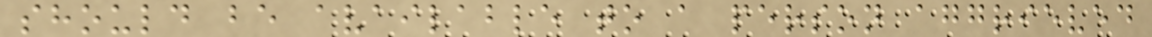should be available to a person aggrieved
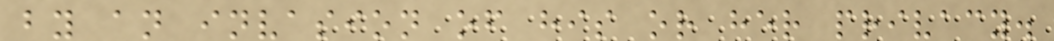by an invasion of his or her privacy.
